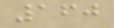160
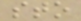sto
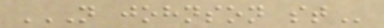N JOHNSON ST
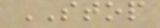STOP
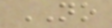NO
